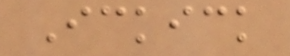Ickick
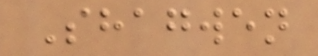Shagwen
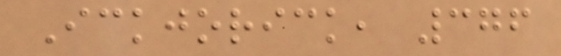Ickjorick, 376
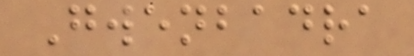Gwenbadra
